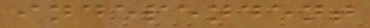independent
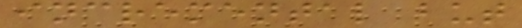incremental but
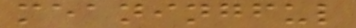meaningful
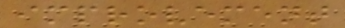improvement
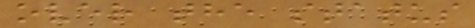over the status
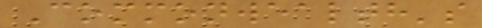Commonwealth's
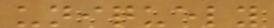uniquely
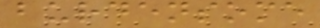burdensome
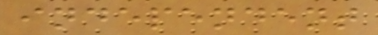independent
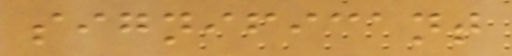significant
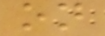on
